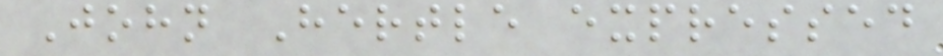John Hertle expressed
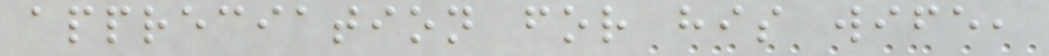appreciation for his wife,
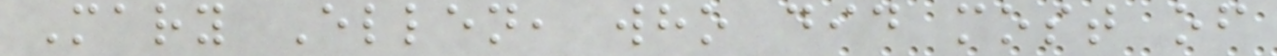Mary Ellen, who did most of
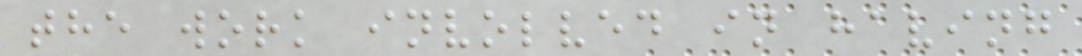the work involved in having
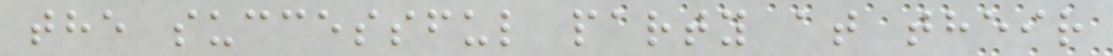the successful party at their
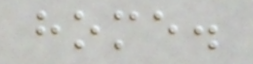home.
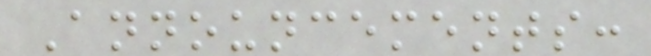Announcements:
